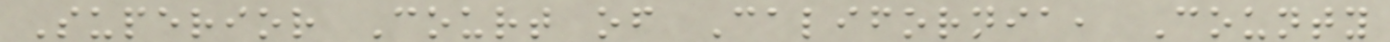Superior Court of California, County
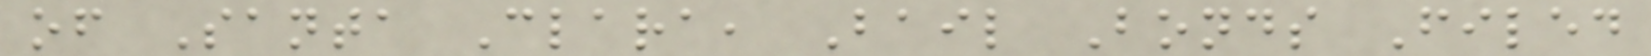of Santa Clara, Bail Bonds Filed
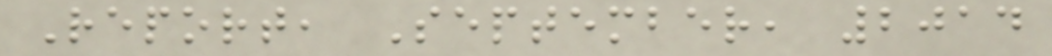Report, September, 2014
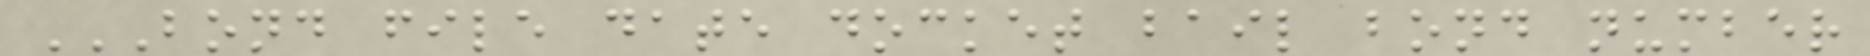BOND FILE DATE DOCKET BAIL BOND NUMBER
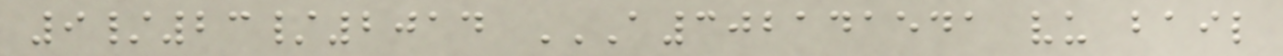9/23/2014 A302141541 VU BAIL
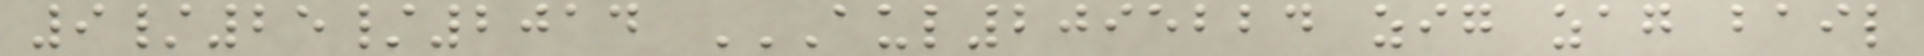9/25/2014 AUL2095224 ZIG ZAG BAIL
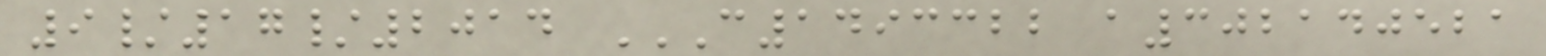9/17/2014 C1493322 A302140521
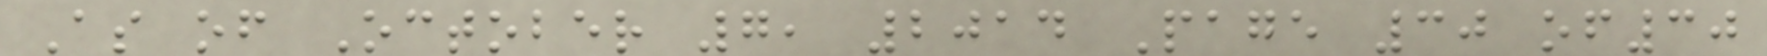As of October 7, 2014 Page 30 of30
